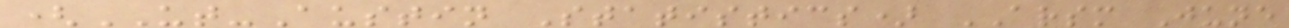(UT-Austin Statistics) ARSM June
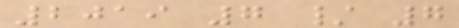2019 7 / 7
